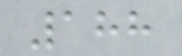188
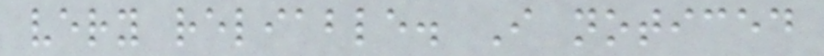very reliable. I noticed
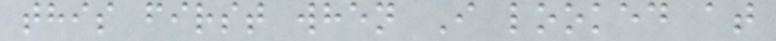this first when I looked at
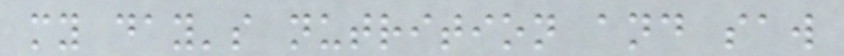my day's nutrition and saw
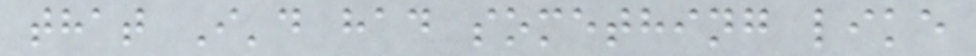that I'd had something like
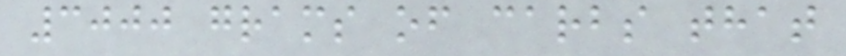3000 grams of carbs that
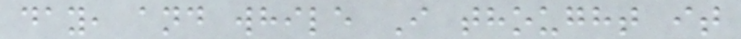day, and while I thought it
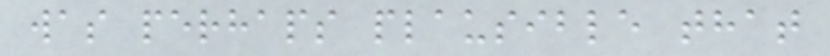was perhaps plausible that
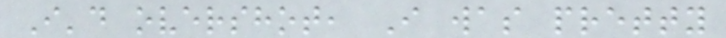I'd overshot, I was pretty
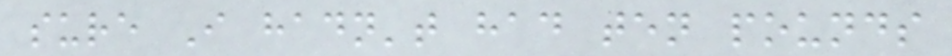sure I hadn't had ten pounds
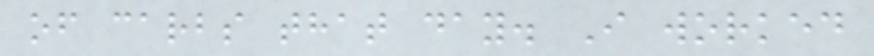of carbs that day. I worked
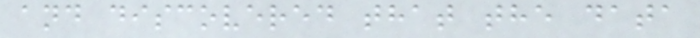and discovered that the data
